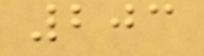203
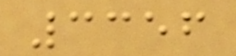3356
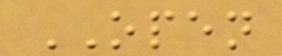OPEN
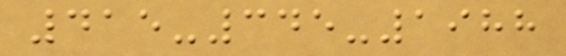415-345-1988
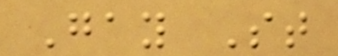Gay St
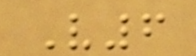V6
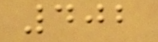402
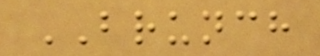BRUNCH
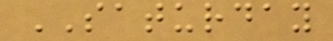SATURDAY
